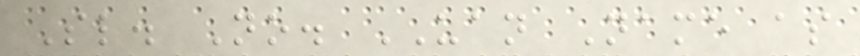Sl. No. UAN Name as
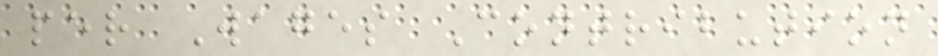per Wages Contribution
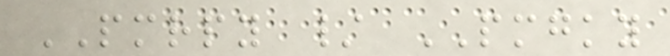PMRPY / PMGKY
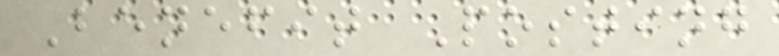Benefit Posting
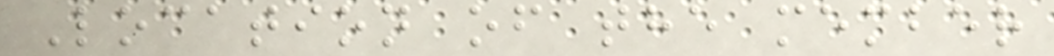Location of the member
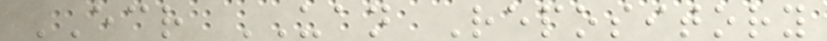ECR UAN Repository
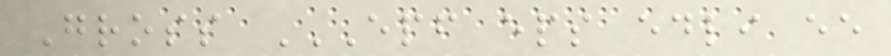Gross EPF EPS EDLI EE
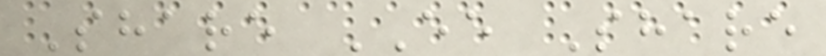Share EE Share
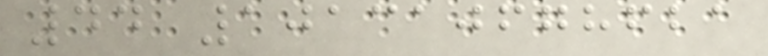44 101310678621
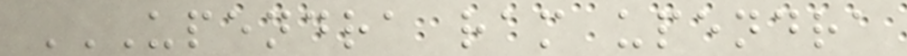UPENDRA RAM UPENDRA
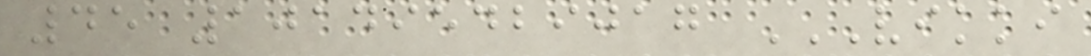45 101495429017 VIKKI
